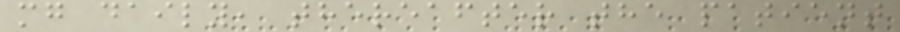mg daily, thereafter the patient
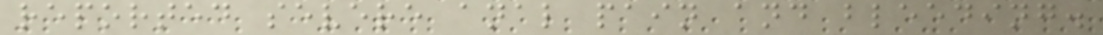reported severe anal pain and bleeding.
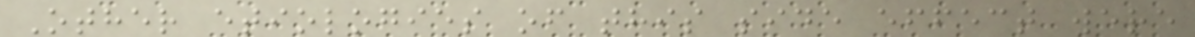Other etiologies of this side effect were
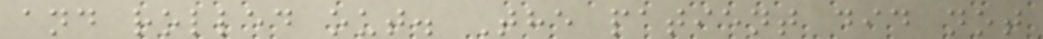and rolled out. The patient did not
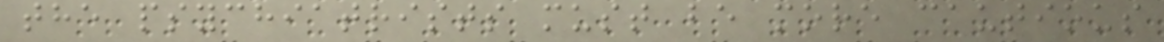the psychiatrists must be more cautious
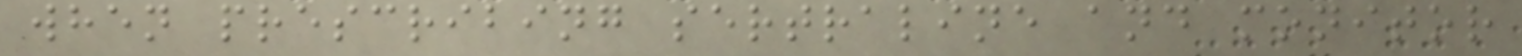when prescribing sertraline and monitor
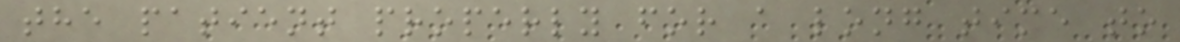the patient properly for a long time to
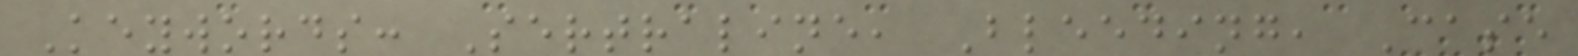Keywords: Sertraline, Bleeding, Case
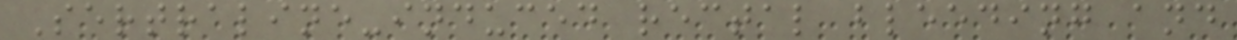Sertraline-induced rectal bleeding and
